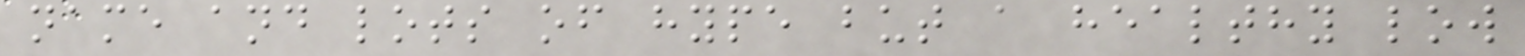name and lots of hype but a healthy low
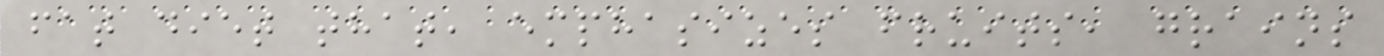fat diet that, emphasizes fruits, grains
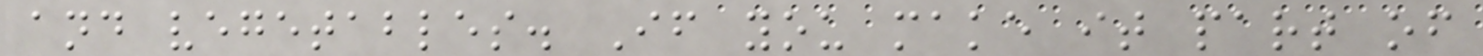and vegetables. If you make it part of
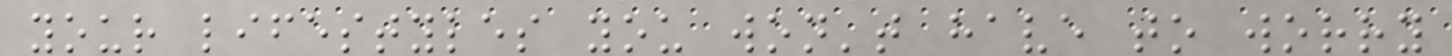your lifestyles you won't have to worry
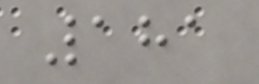181
